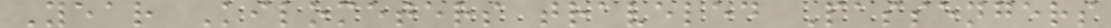Year Kilometers traveled Passengers
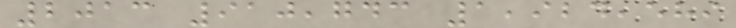2013 910,743 1,924,589
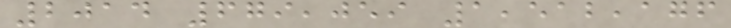2014 679,059 1,512,176
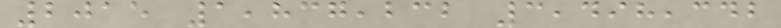2015 1,837,232 3,498,342
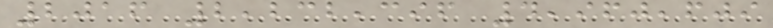2016 2,232,396 4,960,609
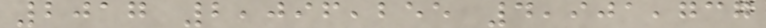2017 2,096,255 4,901,737
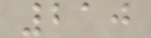210
